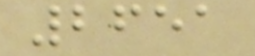2651
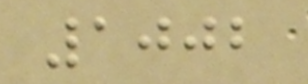1002
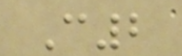C2
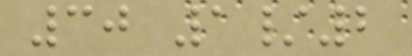30 1/2
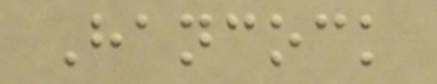Hancock
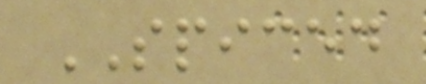SPICED
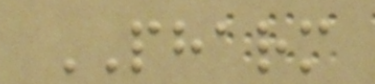PHARM
